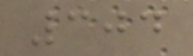304
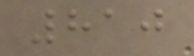810
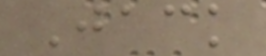Jack
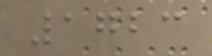1723
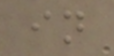in
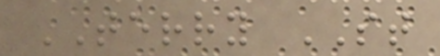TERRY ST
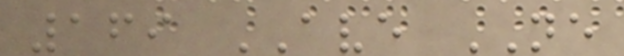169 AVE NE
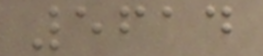5614
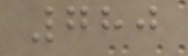780
